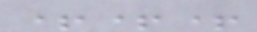+++
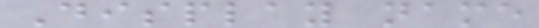Display name
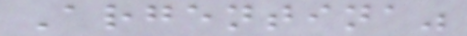Argentina"
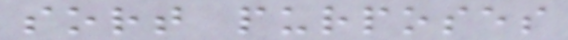sort purposes
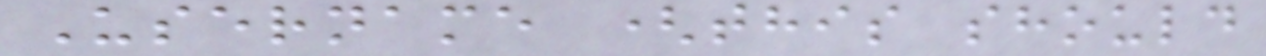Username (this should
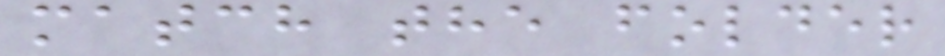match the folder
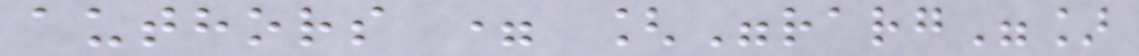authors = ["rarg"]
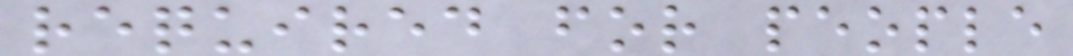required for people
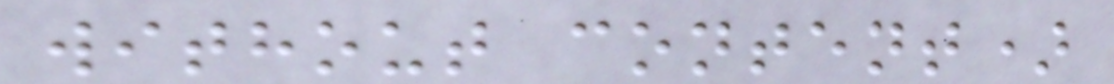without content)
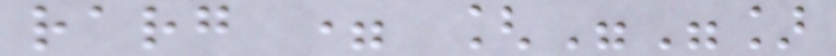rarg = [""]
